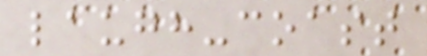laugh-coast
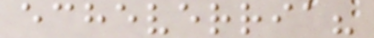echeverria?
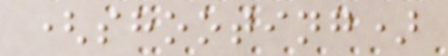(shooting)
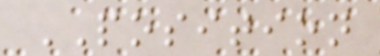POSITION
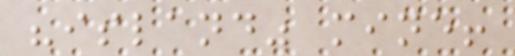"island" mine!
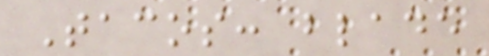Tacos: blade
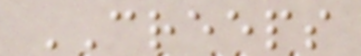CREEPS
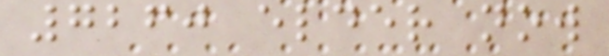7260 elder now
